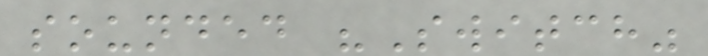sounded "Switch"
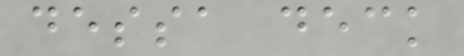dessa deck
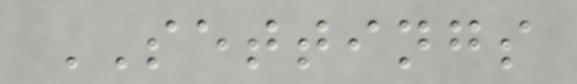SETTINGS
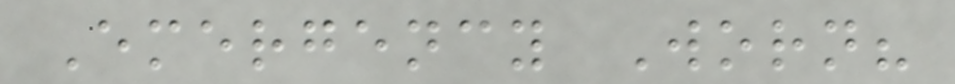Emergency Worn?
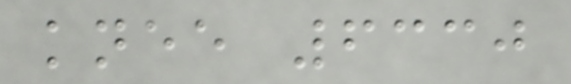knee 6330
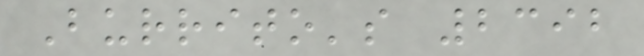Burrito's 2392
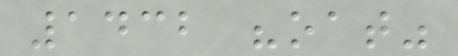1432 "oat"
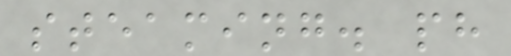steaming. ph
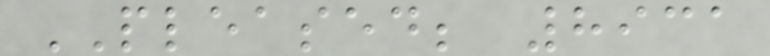PLEASED; 8931
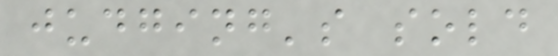judging's sold
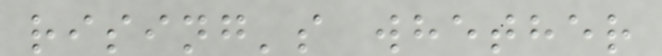rising's whether
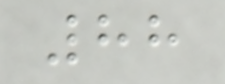88
